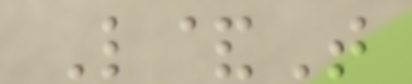L&T
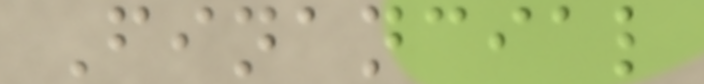Financial
